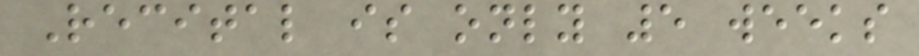Recital is only 5 weeks
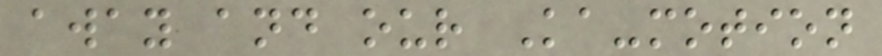away and our Ka-motion
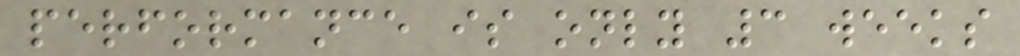performance is only 3 weeks
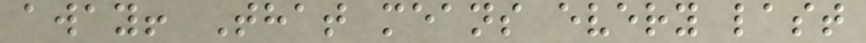away! That means every last
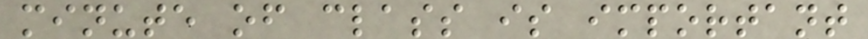minute of class is important
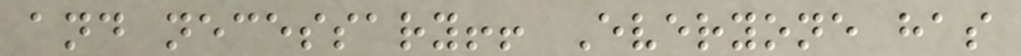and necessary!! Everyone has
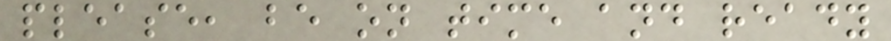please, be on time and ready
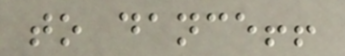to dance!!
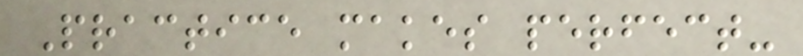Practice makes perfect-
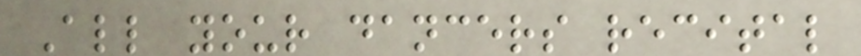All your dancers recital
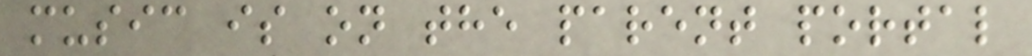music is on the parent portal
